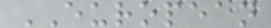EUROPEAN
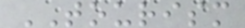TOURISM
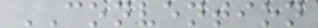CONVENTION
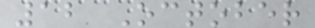12 October
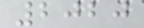2020
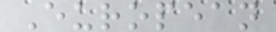European
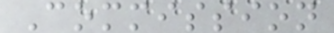Commission
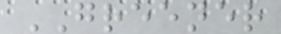GREENER
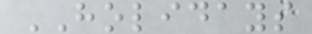HOLIDAYS
